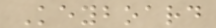Keyboard
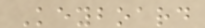Keyboard
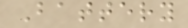Battery
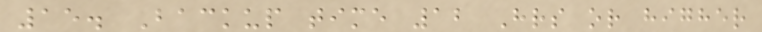15. Backup time 12 Hrs or higher
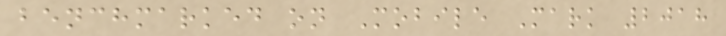benchmarked on Mobile Mark 2018
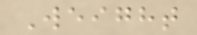Weight
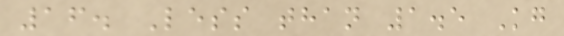16. Less than 1.5 Kg
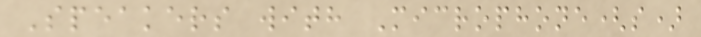Speakers with Microphone(s)
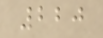220
